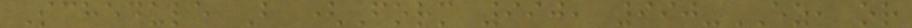Schedule B (Form 990, 990-EZ, or
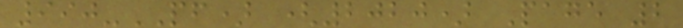990-PF) (2020) Page 2
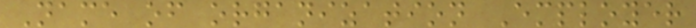Name of organization Employer
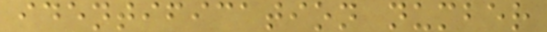identification number
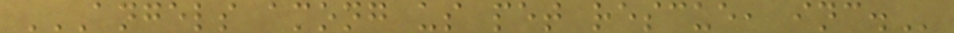ANGELS AMONG US PET RESCUE, INC.
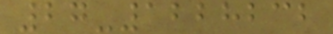27-1228232
